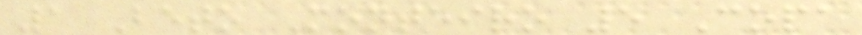1 Beto Monteiro 5 Copa
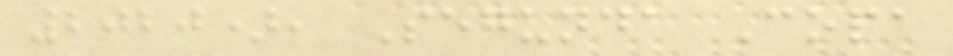2020), Segunda Copa
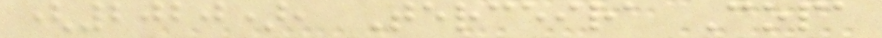(2020), Terceira Copa
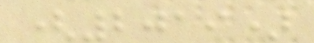(2019)
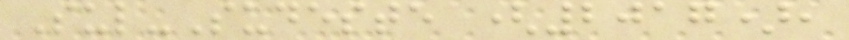Sul-Sudeste (2017),
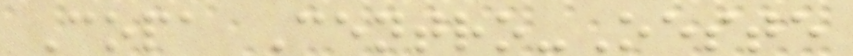Copa Centro-Oeste
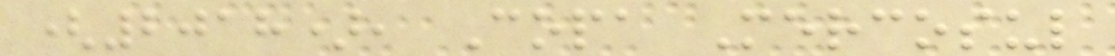(2018), Copa Mercosul
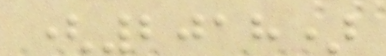(2018)
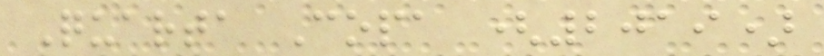Quarta Copa (2019)
